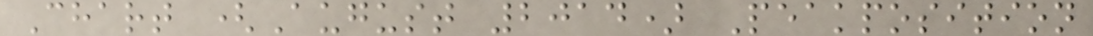Chart (August 2014) Peakposition
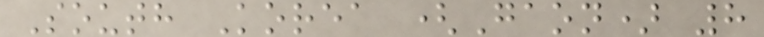South Korea (Gaon) 8
